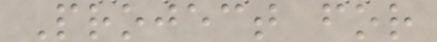Project for
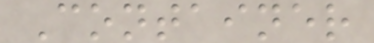Container
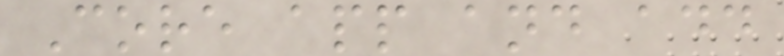Core app and add
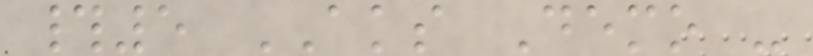#5 AKS Demo -
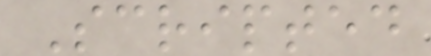Scripted
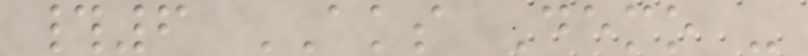#6 AKS Demo -
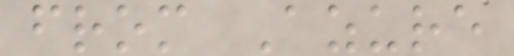from Azure
